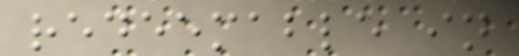redeemable in
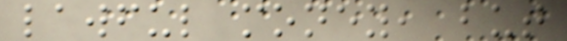lawful money, but
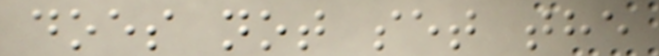does not set the
